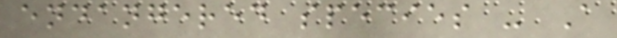endangered species - A
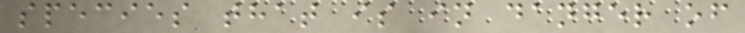species that is in danger of
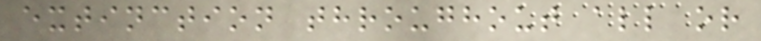extinction throughout all or
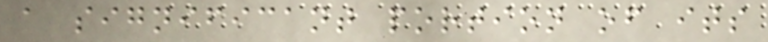a significant portion of its
